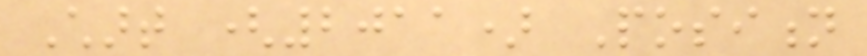Chart (2011) Position
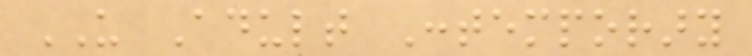US Adult Contemporary
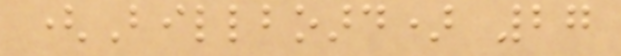(Billboard) 27
